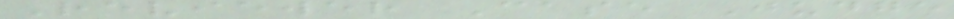Reviewer Case Judge
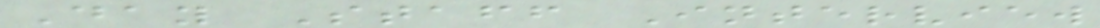Day Staff Interview
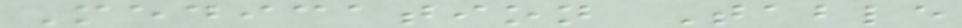Medication Table
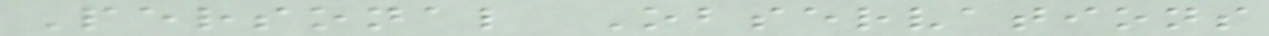Personal Observations
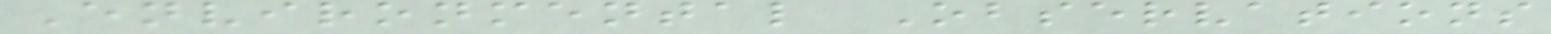Environmental Observations
